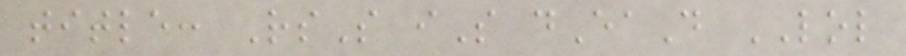title: RsS iS dEaD LOL
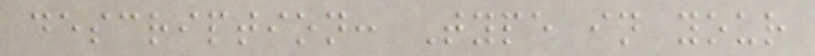description: Type in your
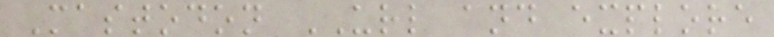Mastodon URL and explore
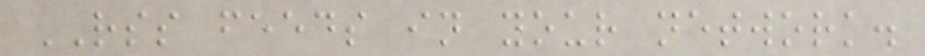RSS feeds in your network.
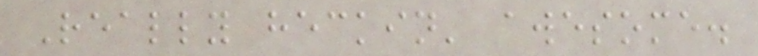Really heckin' awesome.
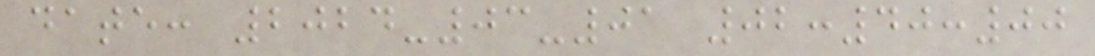date: 2024-03-01 02:40:00
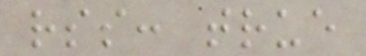rss: true
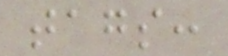tags:
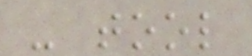- tool
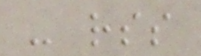- rss
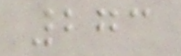273
